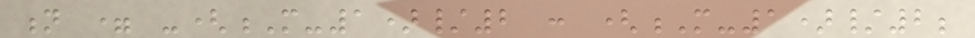n = -(M-1)/2 : (M-1)/2;
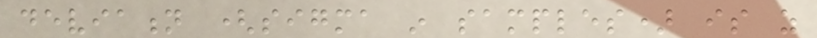deviation (sigma in samples) is as
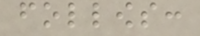follows:
